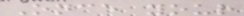Once your
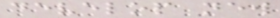develop new
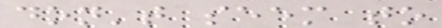don't seem to
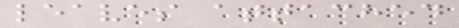leaves attached
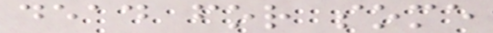dead for some
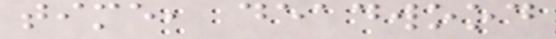time, deadwood
